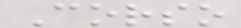Corso
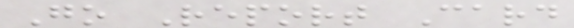Go Report Card
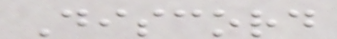Discord
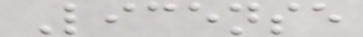License
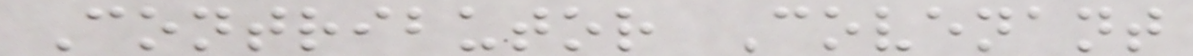Contributor Covenant
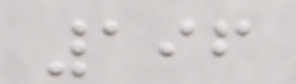196
